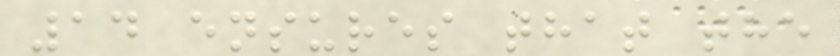14 ensures that the
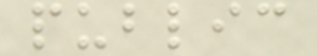public
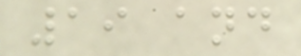19 and
